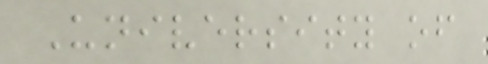University of
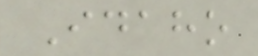Idaho
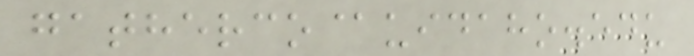gatherco@uidaho.edu
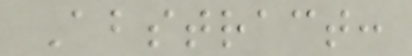Abstract:
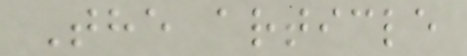The article
